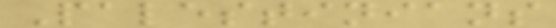Palestinians
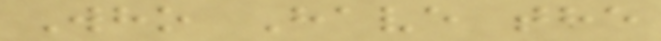Who Have the
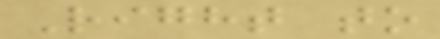Right to
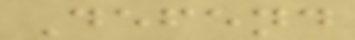Defend
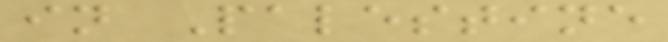in Palestine
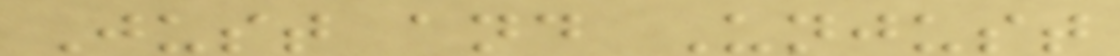Just and Unjust
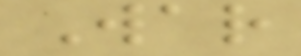War
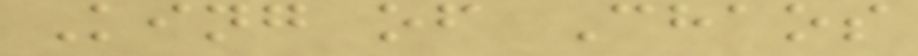King of Chaos
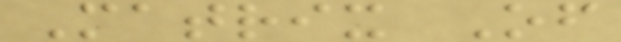Matrix Of
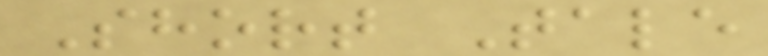Short Tale
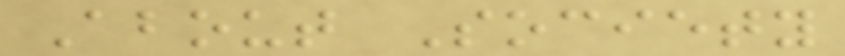About Society
